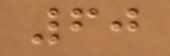60
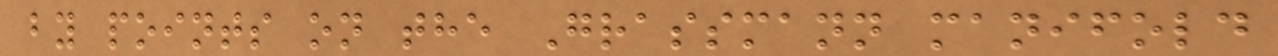by points on the Grassmann manifold
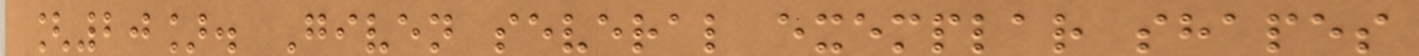[20]. Given several exemplar shapes
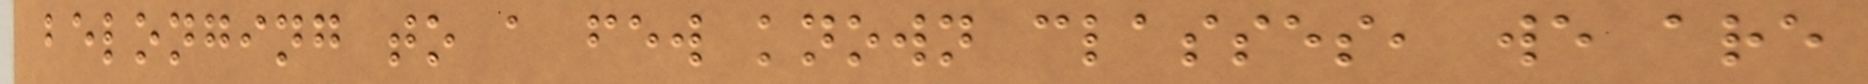belonging to a few known classes, we are
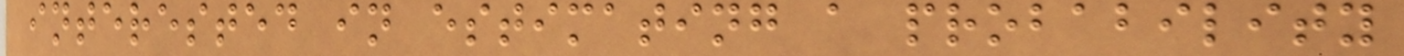interested in estimating a probability
